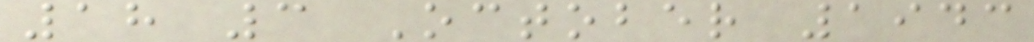18 3 October 1943
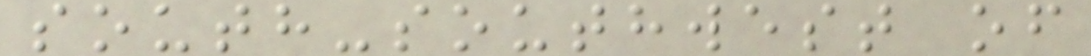south-southwest of
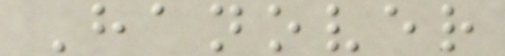Hanover
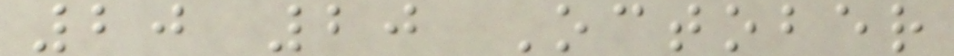20 20 October
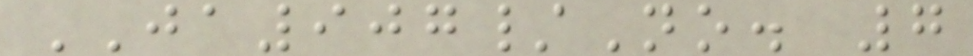JA907/No. 7
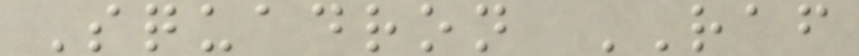Squadron RAF
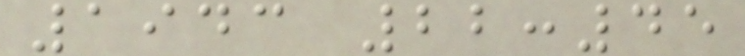1943 22:45
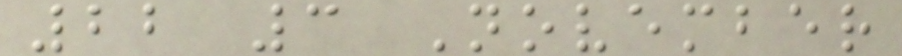22 3 November
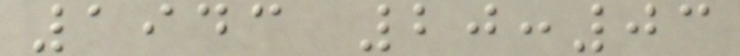1943 20:03
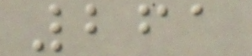261
